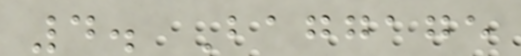4. Baggage
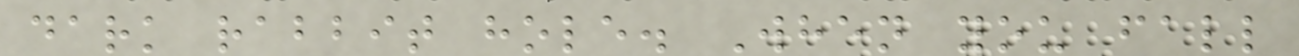dark rabbit hole. When you fall
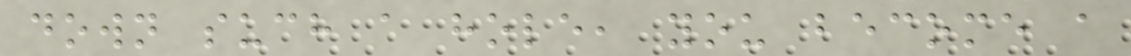down such a hole, you become a
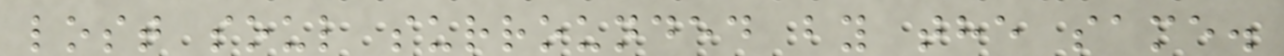lost soul surrounded by the same.
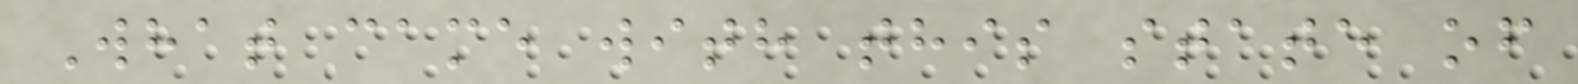What came with this state of
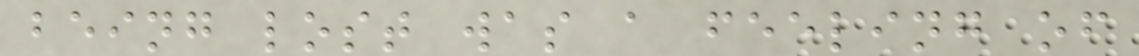being lost was a feeling of
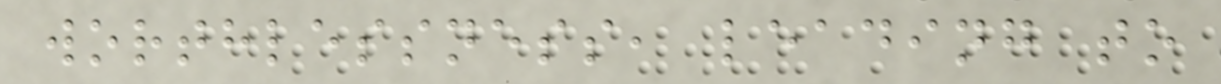worthlessness, leading to
